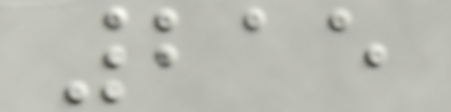215
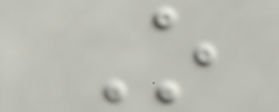O
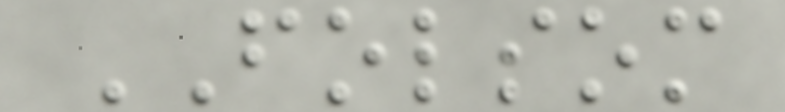FOLSOM
